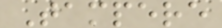Tampere
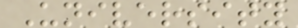University
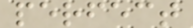perfect
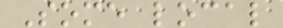Some local
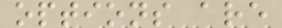options are
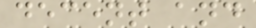decent and
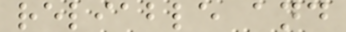reliable and
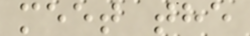meet the
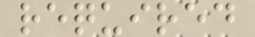required
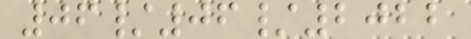06/06/2022
